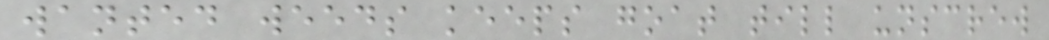wanted weeds keeps goat till unscrew
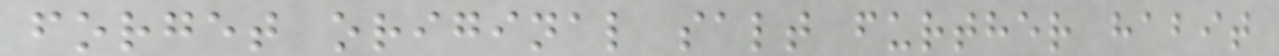forget original salt further habit
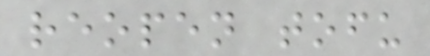reopen tofu
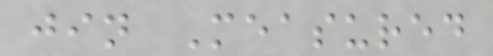jin Measured
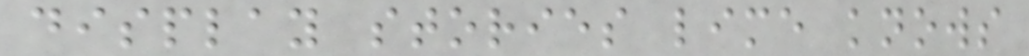display stories lime knows
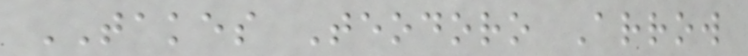TAKES Teodoro Arrow
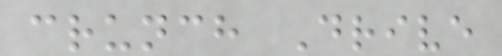crunch Drive
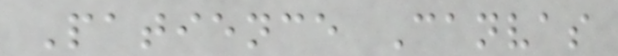Patience Canvas
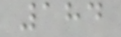184
